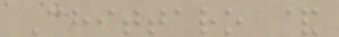Chittaro &
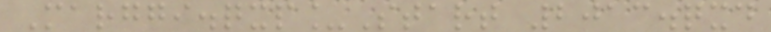Marggi.qxp_Start 2013.qxd
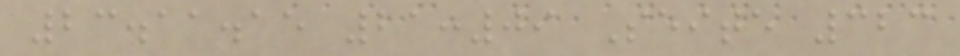23.11.15 21:09 Seite 323
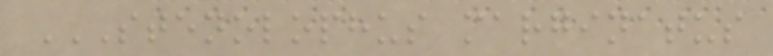STENOLOPHUS MARGINATUS
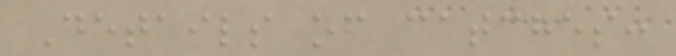Details of catches:
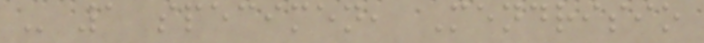- 1 specimen, Mendrisio
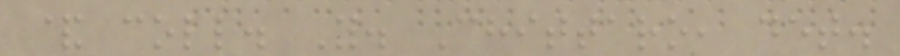& coll. Y. Chittaro, det.
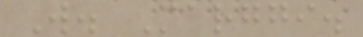W. Marggi.
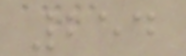254
